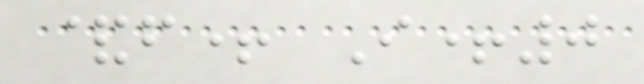&f+ I+0
